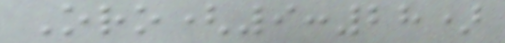Oro(9:28)
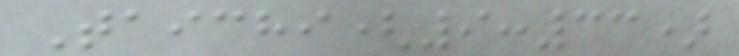Taichi(9:33)
